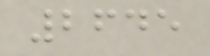2645
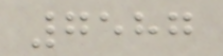7587
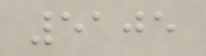5105
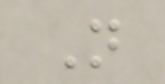N
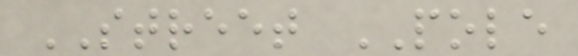STREET POLE
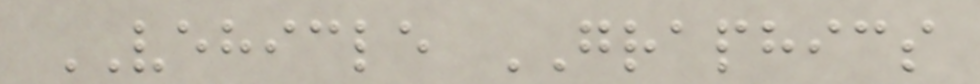VEHICLE GRAPHICS
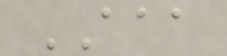AAA
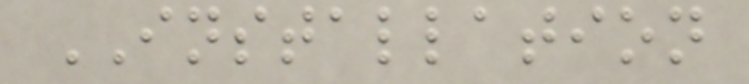INSTALLATION
